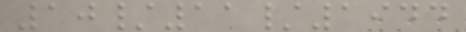10/11/1944
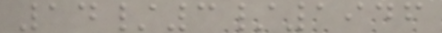14/3/1946
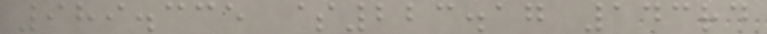989.335 $223.17 143rd
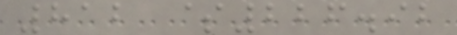812 $226.92
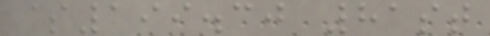$199.30 81st
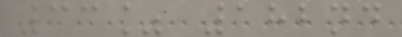33% 182nd
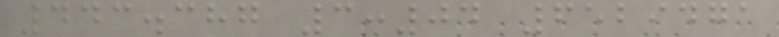443.387 3:04 6529471
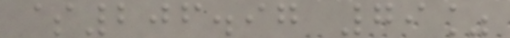$206.97 79%
